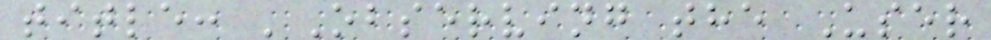title: 'Observing the User
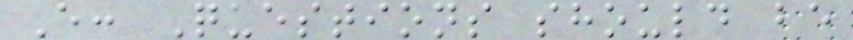E: Questions should be
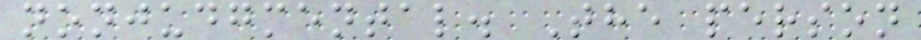nonjudgmental. The person
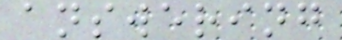answering
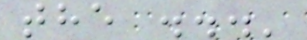the ...'
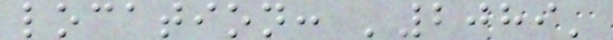location: '2089'
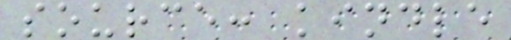source: kindle
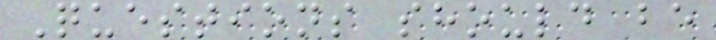Questions should be
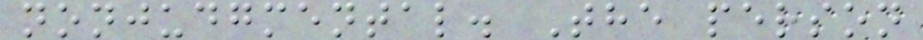nonjudgmental. The person
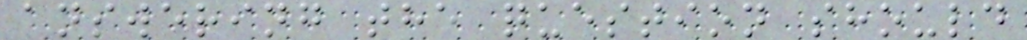answering the question should
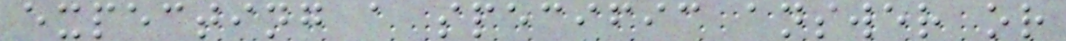expecting a specific answer or
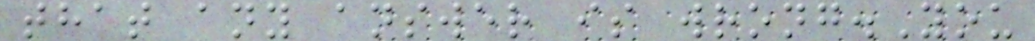that any answer is wrong.You
